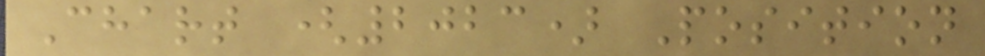Chart (2023) Position
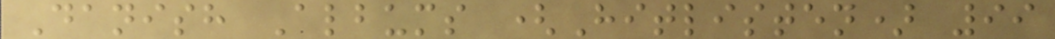Danish Albums (Hitlisten) 99
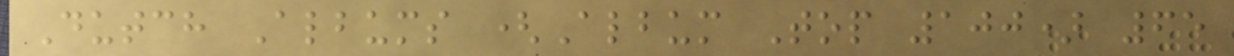Dutch Albums (Album Top 100) 65
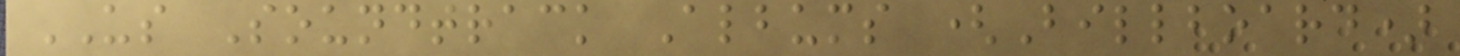US Soundtrack Albums (Billboard)
